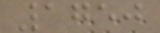1750
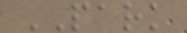PARK
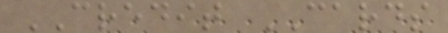CREDIT CARDS
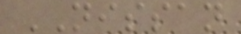NISSAN
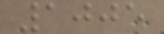1005
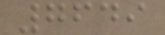7649
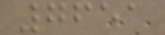7651
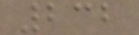232
